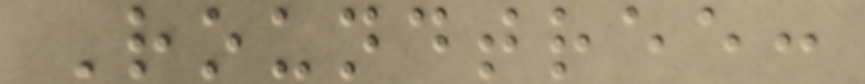Roundtree:
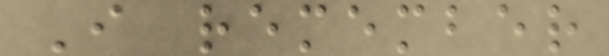I remember
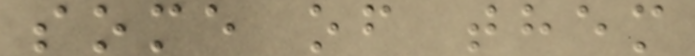some of them
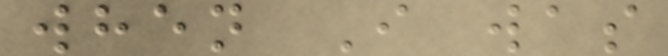when I was
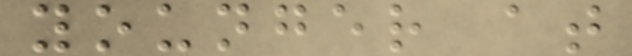younger at
